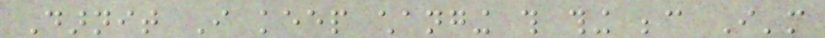Darnit I keep changing this thing because I'm
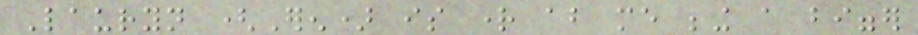Lauryn (Eren) is right about me being a bigger
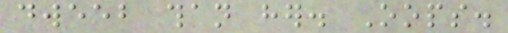dweeb than her. Oops.
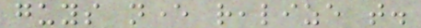guys never realize that.
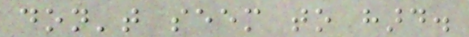don't seem to hard.
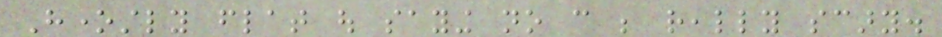Honestly flat out saying no can be really scary.
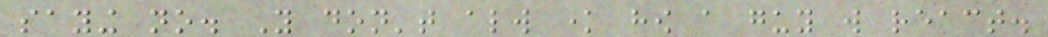saying no. You don't always know how a guy will react.
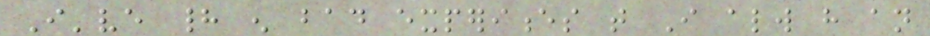I've had enough bad experiences that I always have an
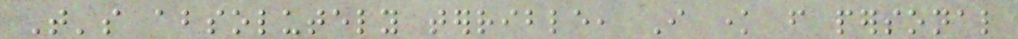That's absolutely terrible, I know from personal
